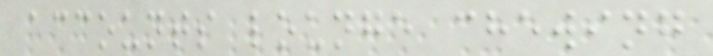accounts lounge chewing
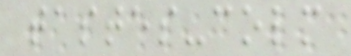tastes-colm
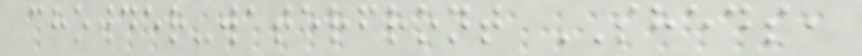chowder-waterfront SHEDS,
